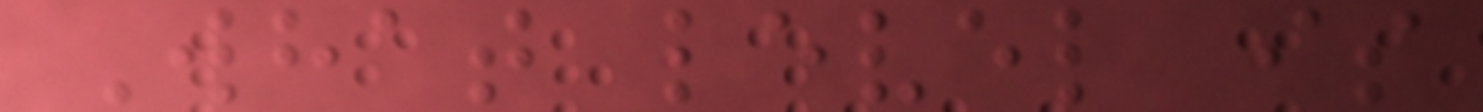What level is
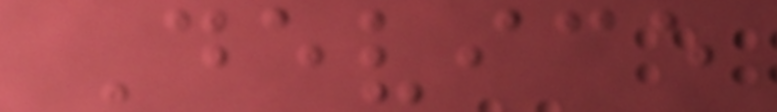Device
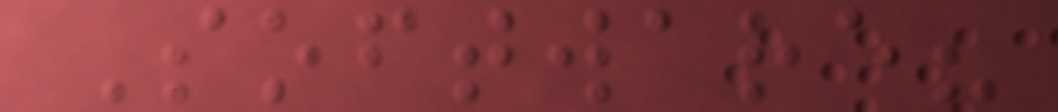Software?
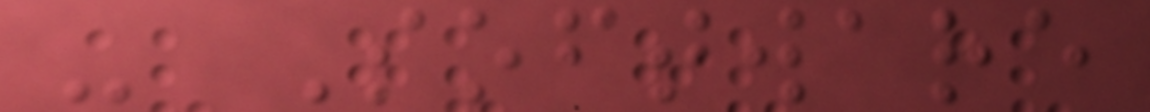- Software
